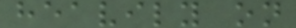heavily on
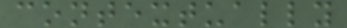contextually
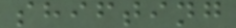shifting
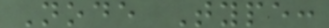Node Type:
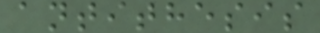antithesis
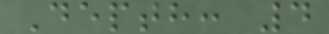Depth: 4
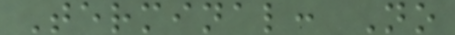Terminal: No
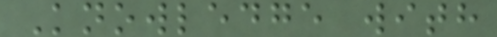Knowledge with
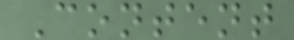Content
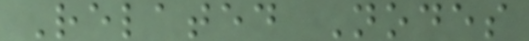Related Nodes
